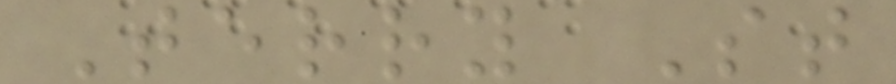Terry St
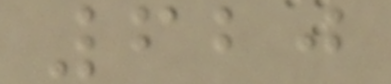620
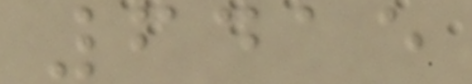6415
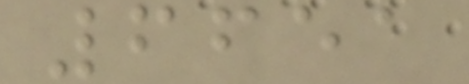6651
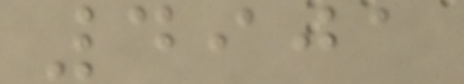4901
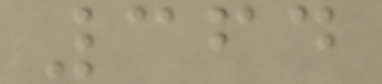364
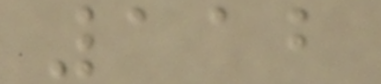112
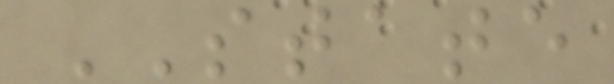STATE
